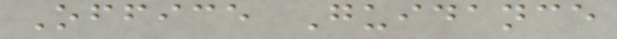Office Guidance
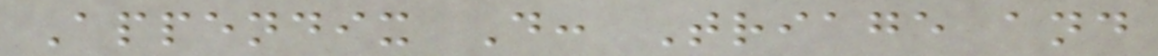Appendix D: Triage and
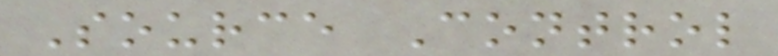Source Control
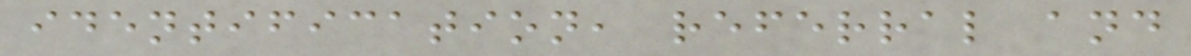identification, referral and
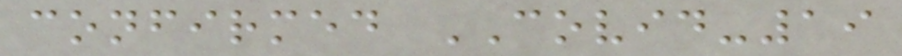confirmed COVID-19
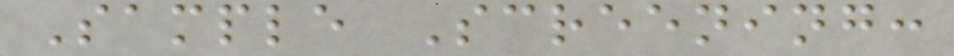Sample Screening:
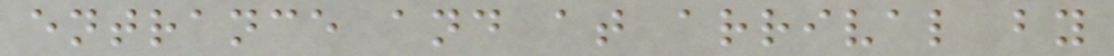entrance and at arrival by
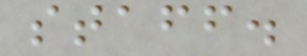staff.
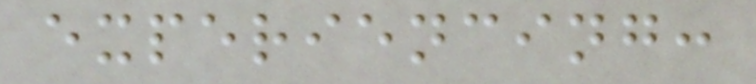experiencing:
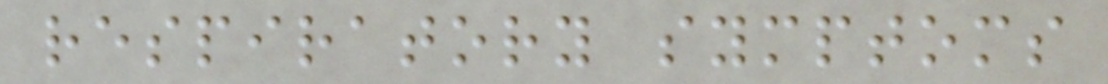respiratory symptoms
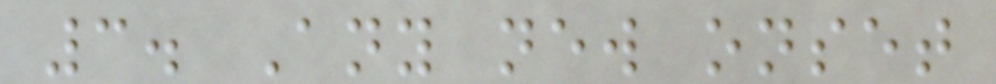3. Any new onset
